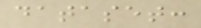dataset:
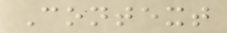Context
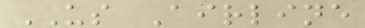US Airline
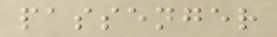passenger
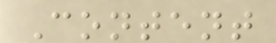Content
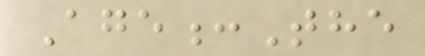Age:The
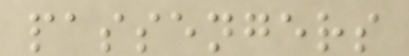passengers
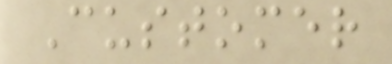Customer
